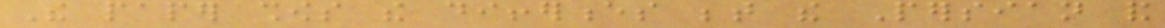The paper shows the differences between the Persian and
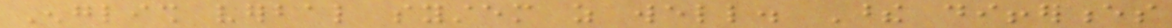English verbal system as well. These differences
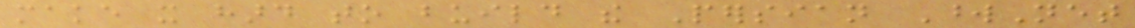make it hard to build the Persian WordNet
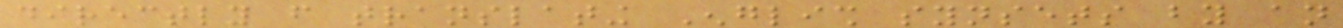directly from translating English synsets by an
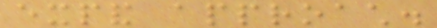expand approach.
